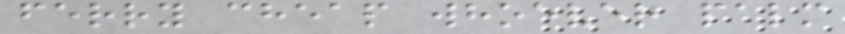ferry cheap whoever palm
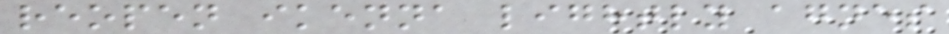reopen ikenna lightly agnes
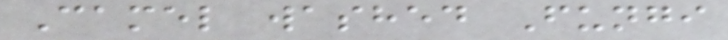Camel washed Fungi
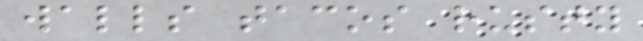walls tacos rusty
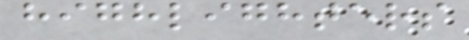highlighters
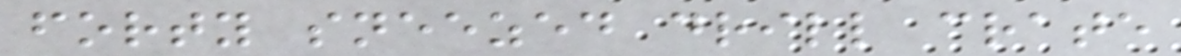forty sneezed drill crate
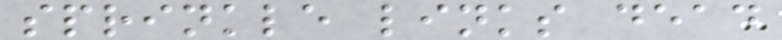sprinkle links dead
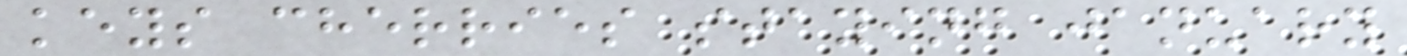keys cherries staying january
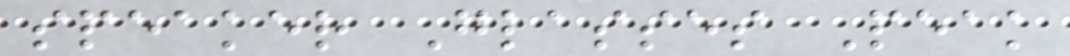speaker Glasses Peak
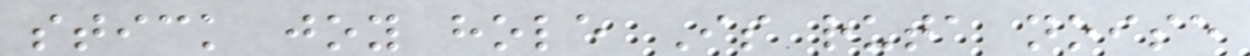stick joy hole Is ruta noise
